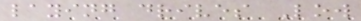laying drives Low
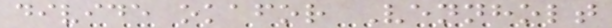divide okafor Vennholt
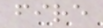fire
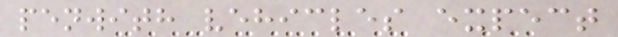penwith vehicles expect
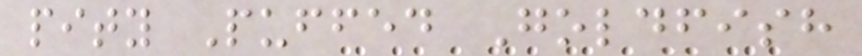pity Puffed Goldfish
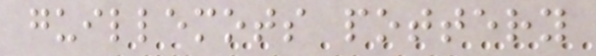guillemots pottery
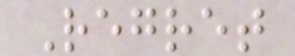Regret
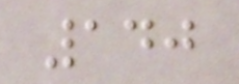140
